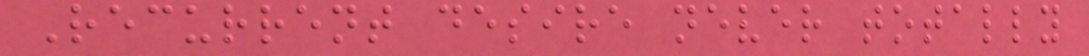Recurrent desire never totally
